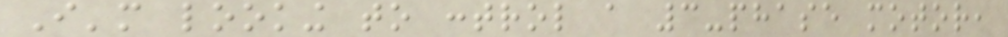I'm looking to control a 3-phase motor,
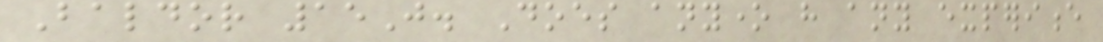Baldor 15J. Does anyone have any experience
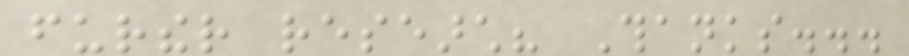further research? Thanks...
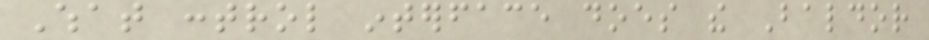What control interface does the Baldor
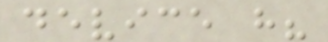device have?
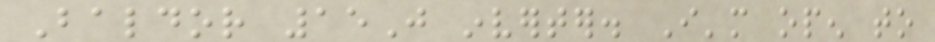Baldor 15J inverter. I'm open to
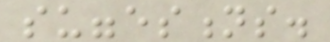suggestions.
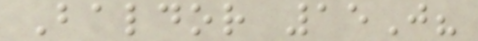Baldor 15J?
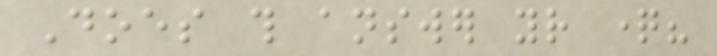Does this answer your question?
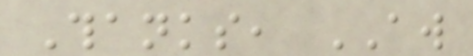Thanks, AW
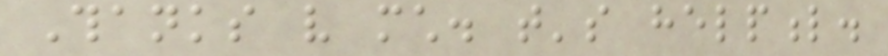Thanks very much. that's helpful.
